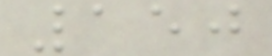150
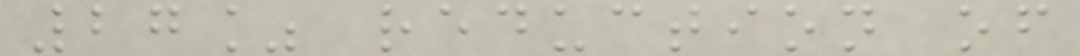27% reduction of
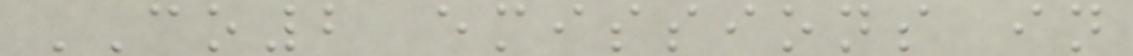CO2 emissions in
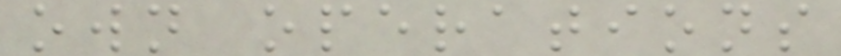own operations
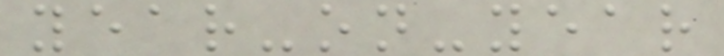year-on-year
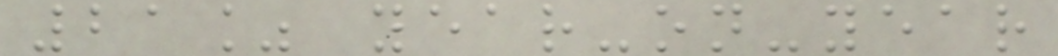21% year-on-year
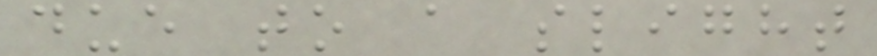due to a slight
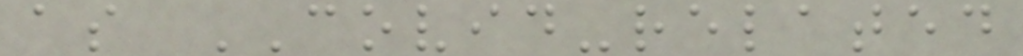as COVID-related
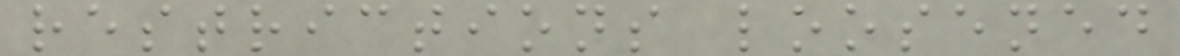restrictions loosened
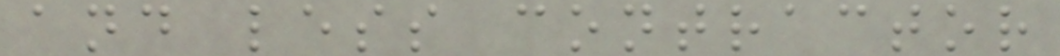and less contractor
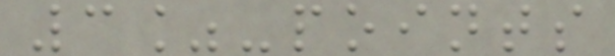3%-points
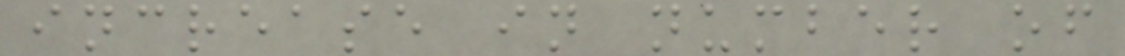increase in number of
